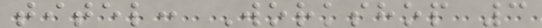titel: Workshop 3
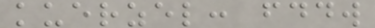kuerzel: fddw
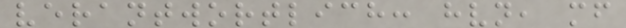verantwortlich: hvn, mf
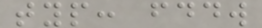typ: fddw
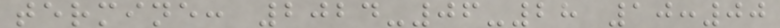termine: 2024-06-28 10:00
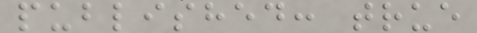published: true
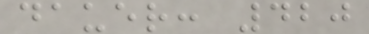dauer: 420
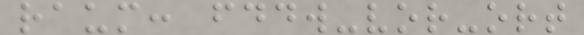raum: fddw-vor-ort
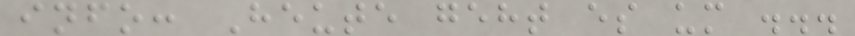info: Heute geht es um ...
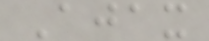Ajax
